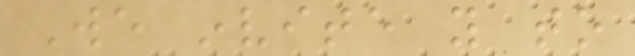We invite you to
